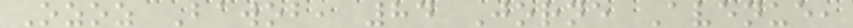Ozoz Bawob, 84 Jorne Avenue,
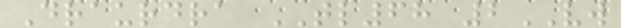Draurdra TL68 2VW
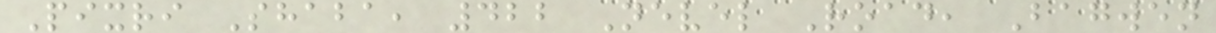Pixri Shaba, 422 Nevel Road, Bagwen
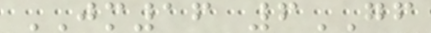JM16 6GF
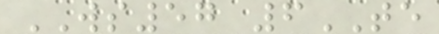WS57 6TE
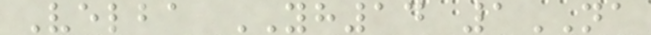Velba YH14 1NA
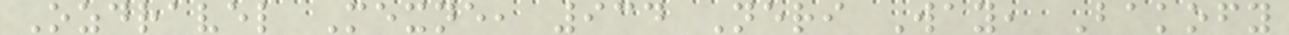Ozdravel Mexne, 934 Neri Way, Bakofy
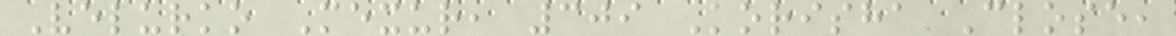Velurko Mexur, 309 Korisha Close,
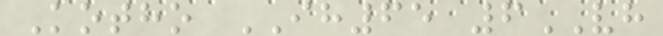Kotho IH65 6VH
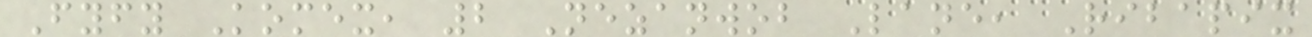Fyfy Komex, 2 Nezanwob Lane, Ribapix
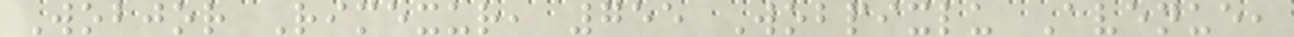Wobjor Rimexur, 755 Wobpixlu Avenue,
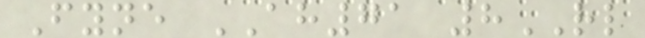Fyne AH71 8RL
